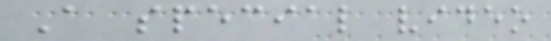A special video
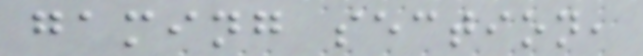gaming section,
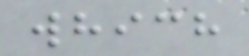which
